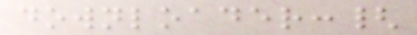downloader:{
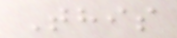This
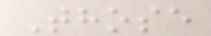Those
